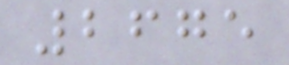2675
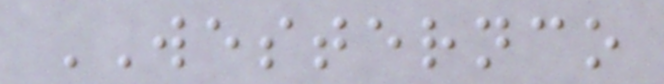WESTERNCO
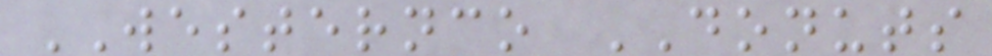WESTERNCO DONUTS
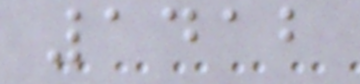1412
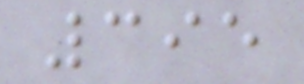395
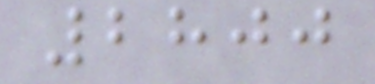2800
